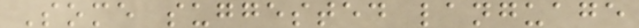Some suggested language
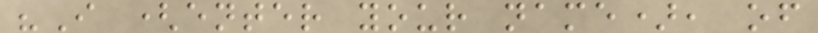"I (enter your name), of
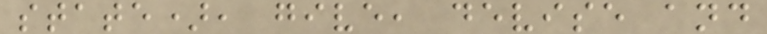state), give, devise and
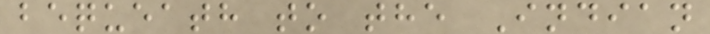bequeath to the Indian
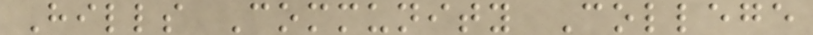Hills Community College
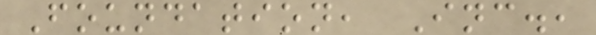Foundation, Inc.,
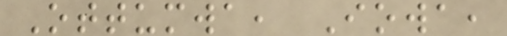Ottumwa, Iowa,
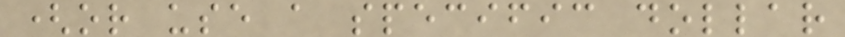(or use a specific dollar
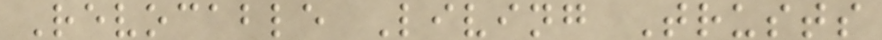Revocable Living Trusts
